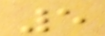5
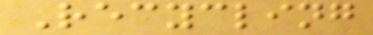Recycling
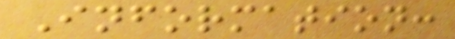Information:
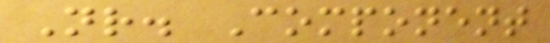Nr. Component
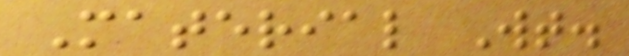Material Wt.
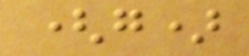(g)
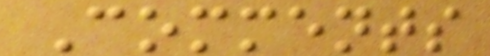Comments
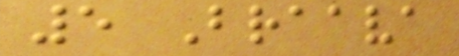5 Braava
